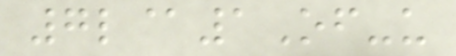7l@1Of-u
